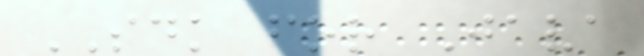SDK for Java
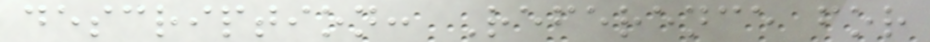description: Reference for
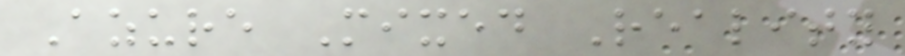Azure Mixed Reality
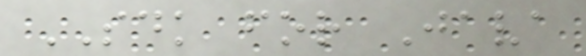SDK for Java
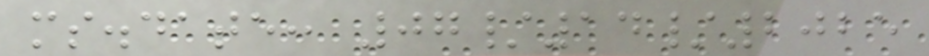ms.date: 07/14/2025
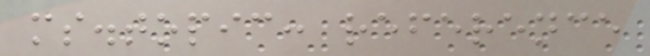ms.topic: reference
